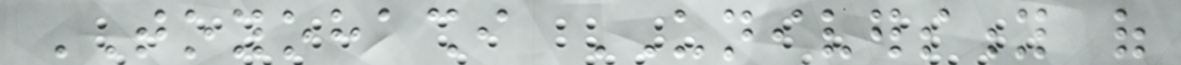TOYOHASHI UNIVERSITY of
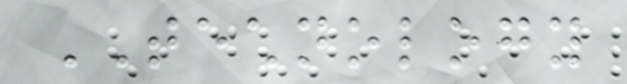TECHNOLOGY
